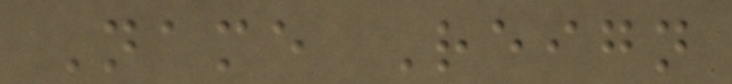Name Reign
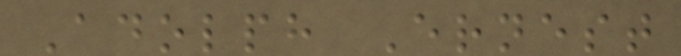Adolph Ernest
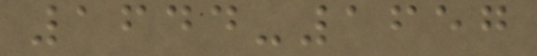1644-1657
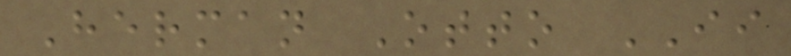Herman Otto II
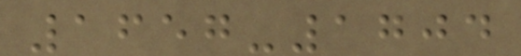1657-1704
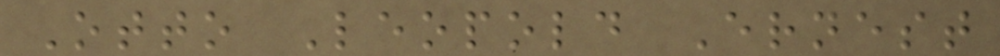Otto Leopold Ernest
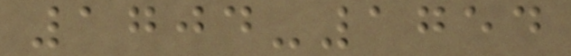1704-1754
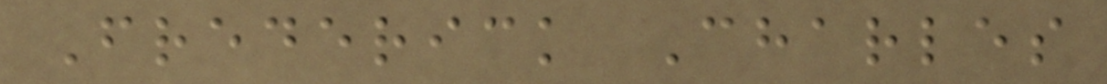Frederick Charles
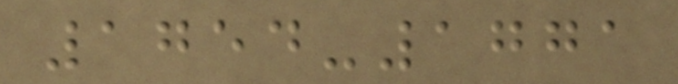1754-1771
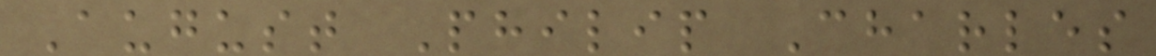August Philip Charles
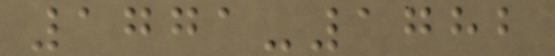1771-1782
